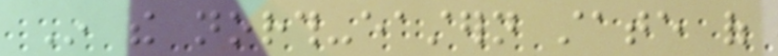In the north-eastern state of
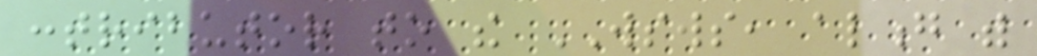contributor to the WSWS, along with
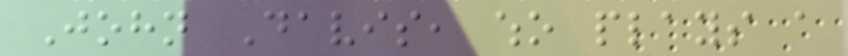John Davis, who plays a
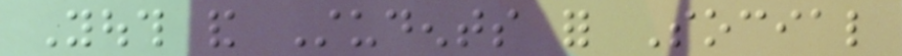Youth and Students for Social
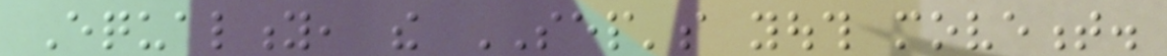Equality, the SEP's youth movement.
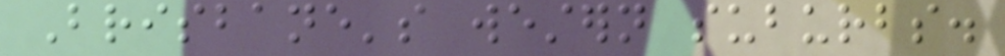Brisbane's western suburbs.
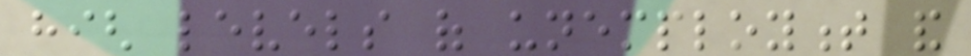high levels of unemployment and
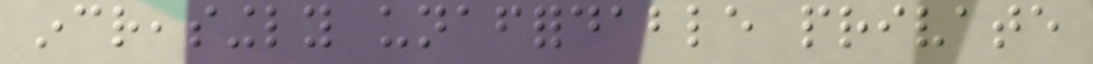increasingly unaffordable private
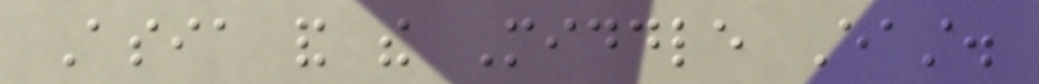Asia and the Middle East.
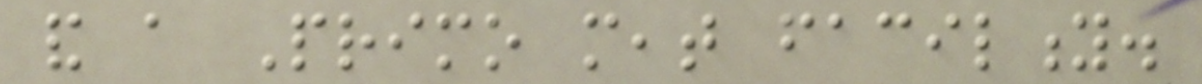and a Primo meat facility.
